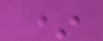*
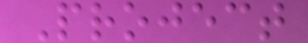Project
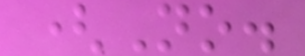(No.
